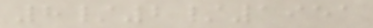8/2/1951
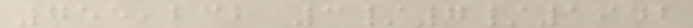755,232 3/7/1942
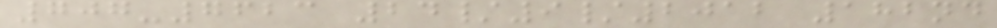707-7623 24/9/2012 182nd
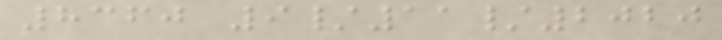8360 9/11/2020
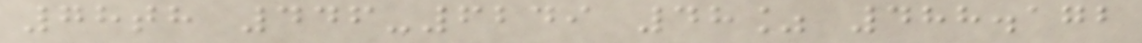78th 446-6249 48% 488.172
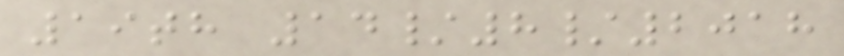19th 14/8/2018
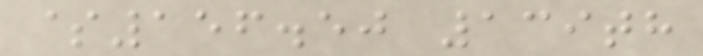$156.50 139th
